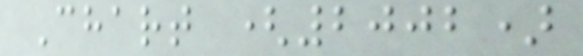Chart (2002)
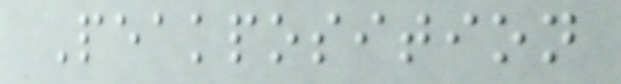Peakposition
